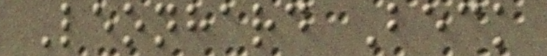Leonhard Beck
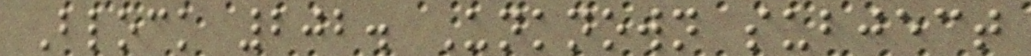Block 202. Unknown subject
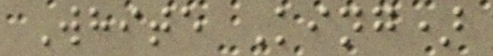White King)
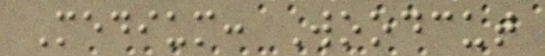Medium: Woodcut
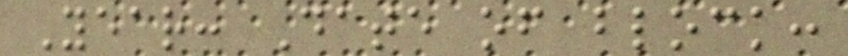Year: Date of block:
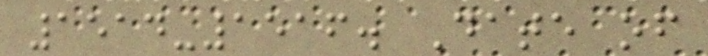1514-1516. Date of
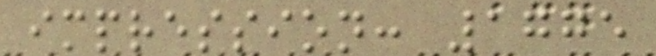impression: 1775
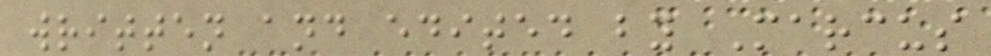written and edited by Marcus
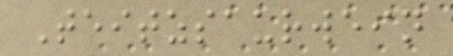Teitzsaurwein
